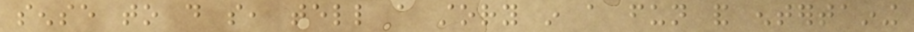sense to do so, tell a story in a fun and entertaining
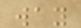way
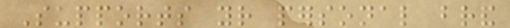Supports your personal brand
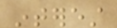interest
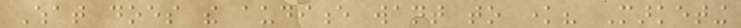What does the audience want to know? Marketing
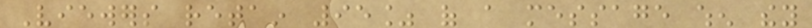Viewers retain 95% of a message when they
